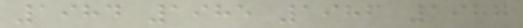1984 1985 1986 1987
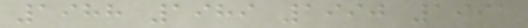1988 1989 1990 1991
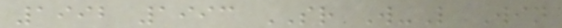1992 1993 SR W-L Win
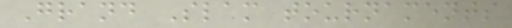Grand Slam tournaments
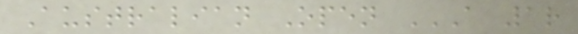Australian Open A 1R
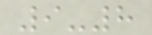9-8
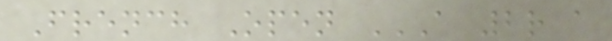French Open A 2R A
